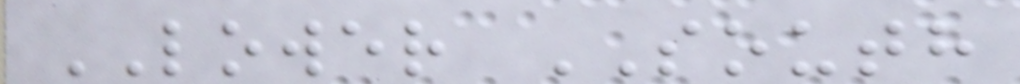LOWER SOUTH
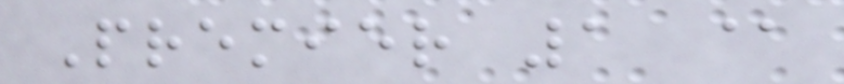Premier 1 @
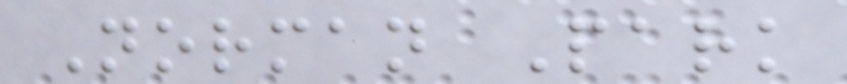Norman Park
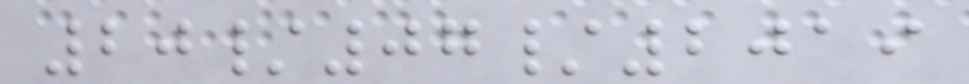20/07/2019
